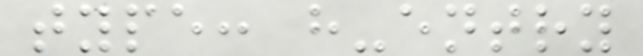type: h-entry
